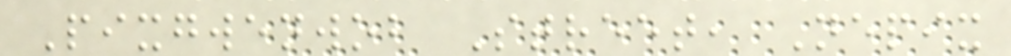Pixgwenwob Street, Nepix
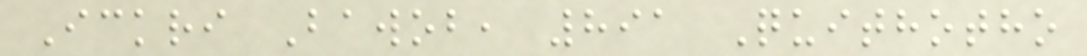Ickri Bawob, 891 Quithotho
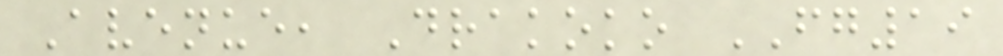Avenue, Drakoko FG19
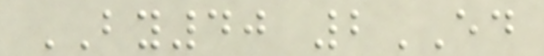BY40 2ED
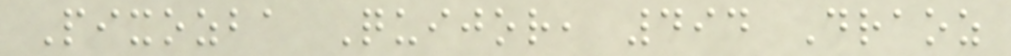Pixozba Quijor, 494 Draoz
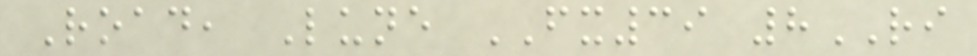Road, Lune FX39 8RI
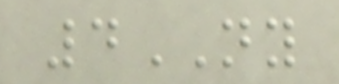4NY
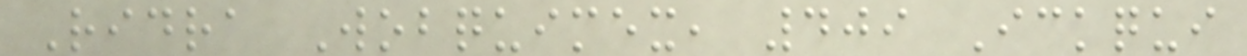Ridra Wobquimex, 409 Ickqui
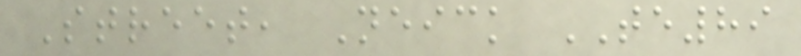Street, Neick TE89
